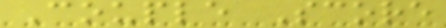Couple Score
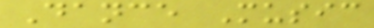Dance Music
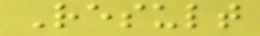Result
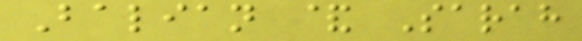Balian & Sarah
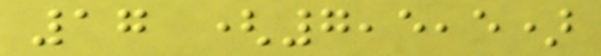17 (7,5,5)
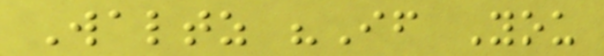Waltz "If You
